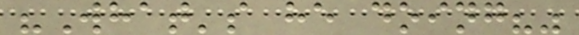"What's he doing?"
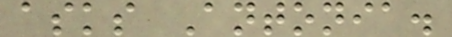asks Antonia.
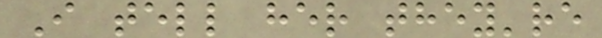I tell her they're
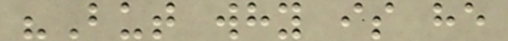"But why is he
